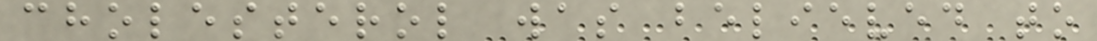cholesterol was believed to
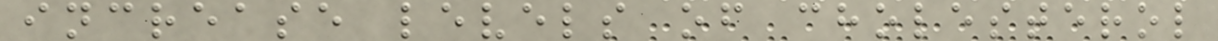increase levels of cholesterol
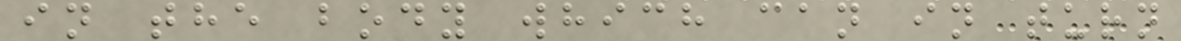in the body which can in turn
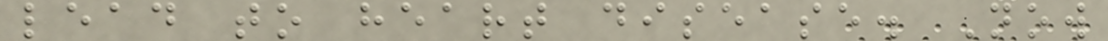lead to heart disease. Now
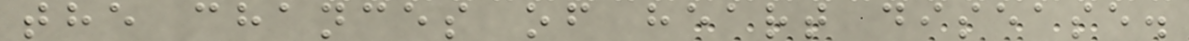the chances of heart disease.
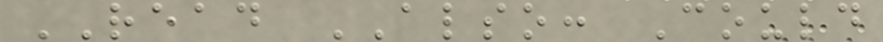READ ALSO: Could
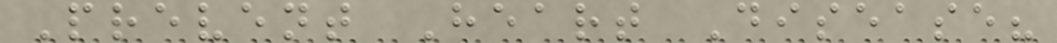Prevent Heart Disease?
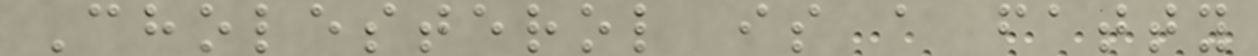Cholesterol is a fatty
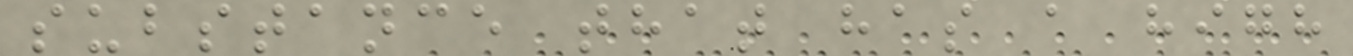substance that has a high
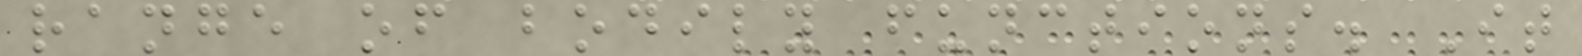range of bodily functions. It
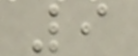9
